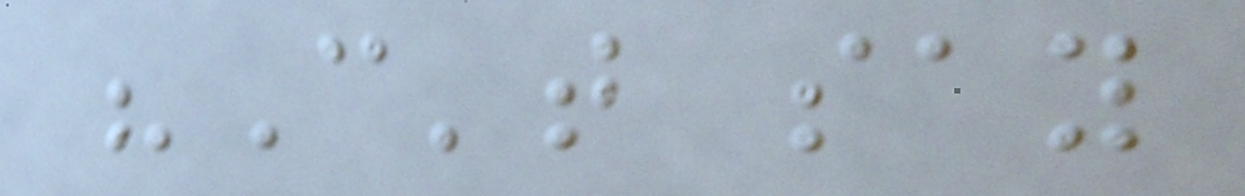"Can't say
